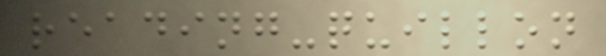reading-quillon
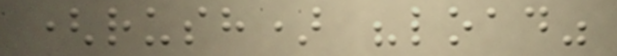(rush) "load"
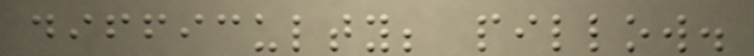difficulty; pillow.
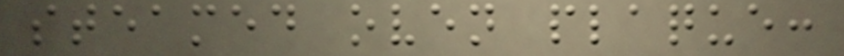steamed oven plaque:
